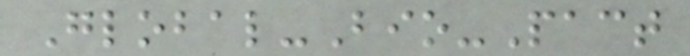Global-Bio-Pact
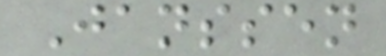Janssen
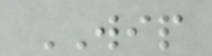WIP
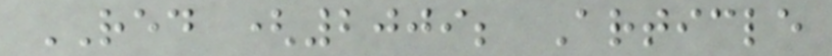RED (2009; Article
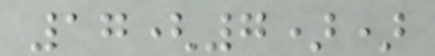17(7))
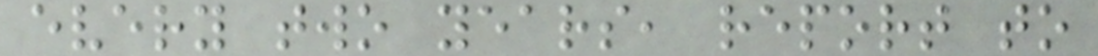every two years, report to
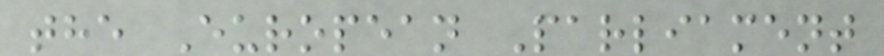the European Parliament
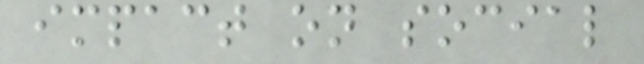impact on social
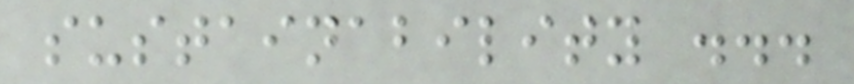sustainability ...
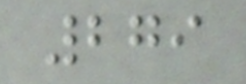279
